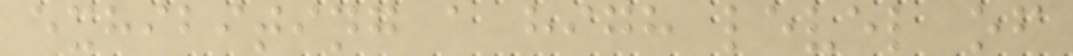exhibiting a high level of
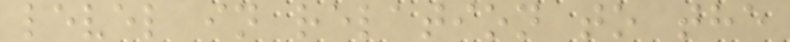level in relation to the
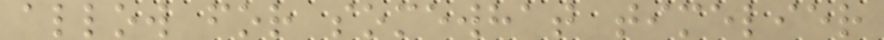allow for somewhat timelier
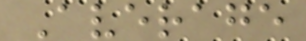Average
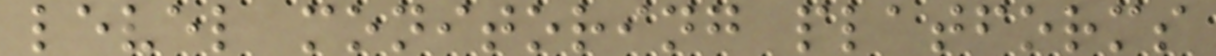level monitoring platforms
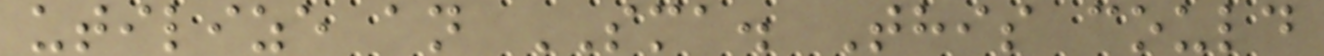utilize an SMA. This could
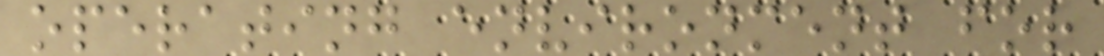operating environment for
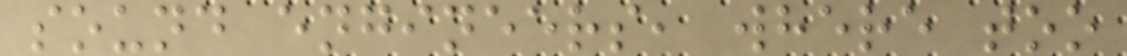sound engineers, where too
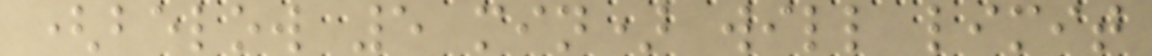(below 5 min) will limit
